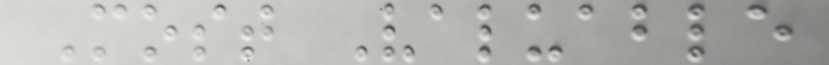Most Valuable
